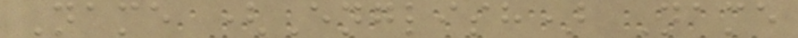Name (English) Name
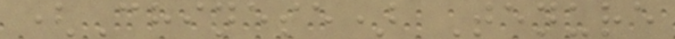(Chinese) Tenure
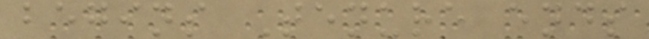begins Tenure ends
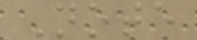Note
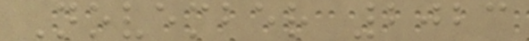November 2023
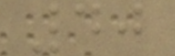40
